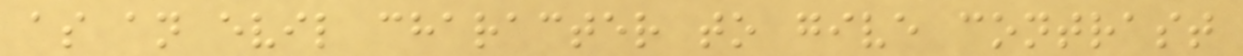as an evil character to give contrast
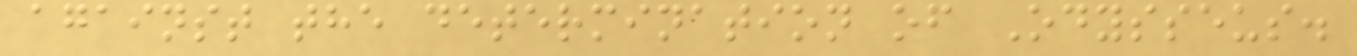against the determination of Odysseus.
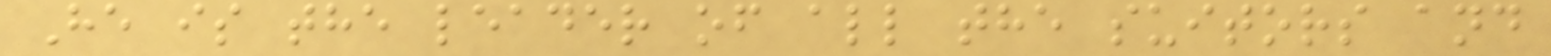He is the leader of all the suitors and
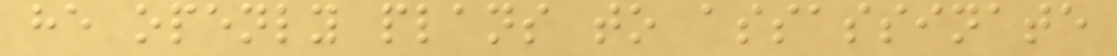he openly plans to assassinate
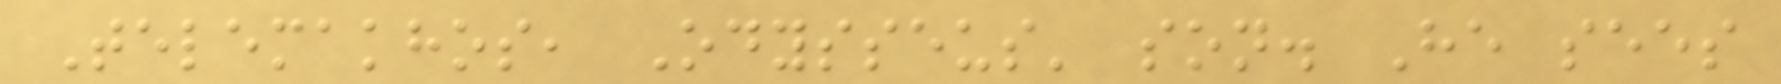Telemakhos, Odysseus' son. He sees
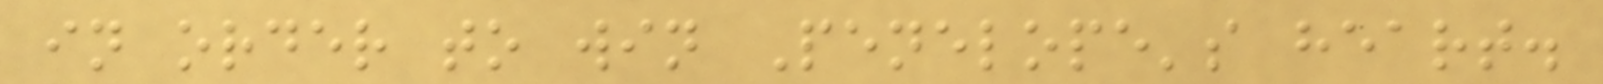in order to win Penelope's heart.
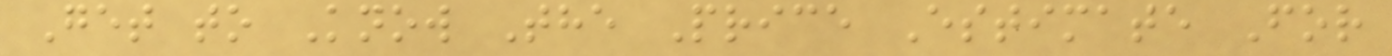Get to Know The Price Estimate For
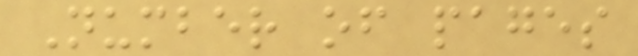Number of pages
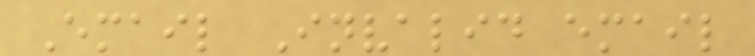Email Invalid email
